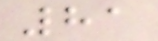81
